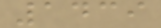1439
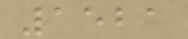1521
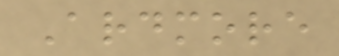Ardmore
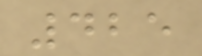425
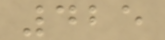425
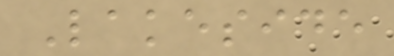Lakeside
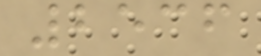2536
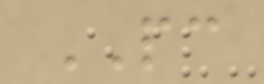PC
